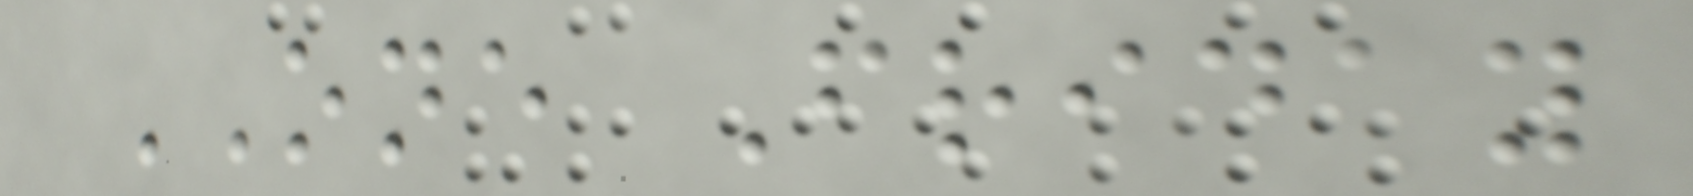ONE Friday
